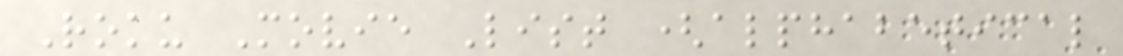Roku Movie List (alphabetical
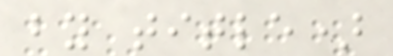by title)
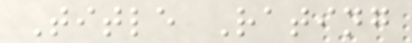Title Rating
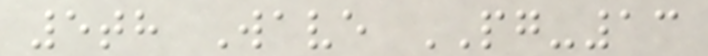5th Wave PG-13
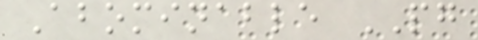Abominable PG
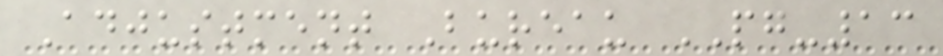Adjustment Bureau PG-13
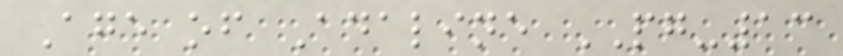Age of Adaline PG-13
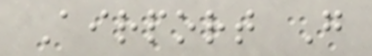Airport G
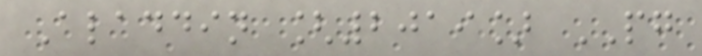Aladdin [2019] PG
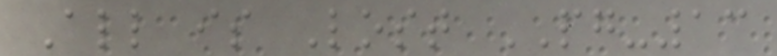All is Lost PG-13
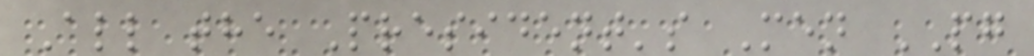All the President's Men PG
